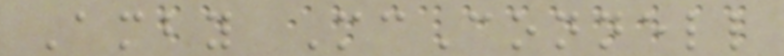Amby McConnell
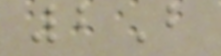2B
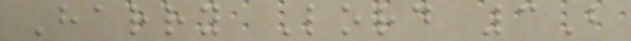Harry Lord 3B
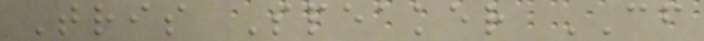Tris Speaker CF
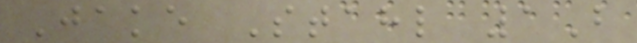Jake Stahl 1B
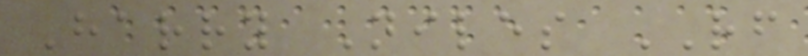Harry Niles RF
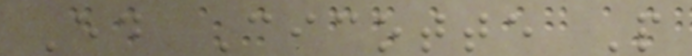Ed Cicotte P
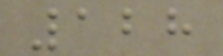128
